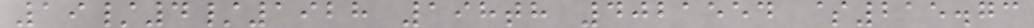19/4/1928 198th 4021554 $215.73
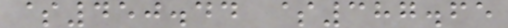$450.44 $387.65
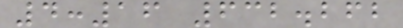4:16 632.262
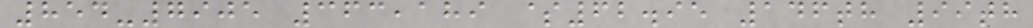854-7905 363,189 $62.95 146th 99th
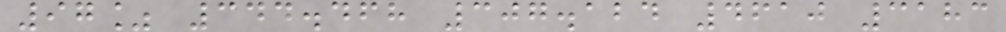97% 344.468 307.124 4610 3183
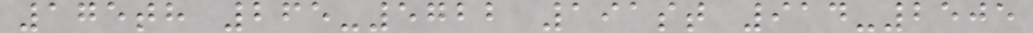175th 265-5722 191st 914-2505
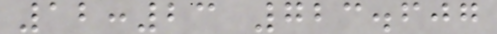12:23 723.607
